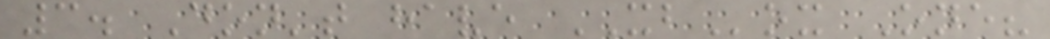3. Don't have XBox One?
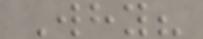Why?
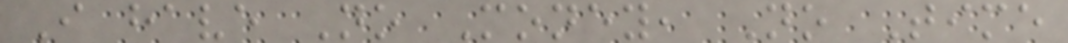I have No Money, No Time
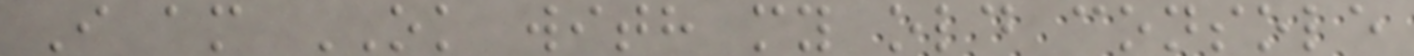I am OK with my old console
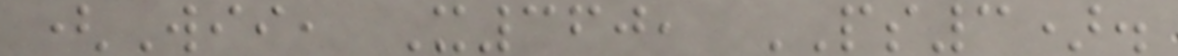(Wii, X360, PS3).
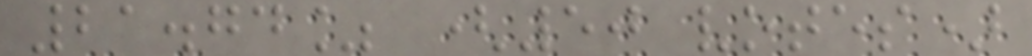21.74% (50 votes)
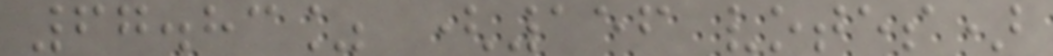67.83% (156 votes)
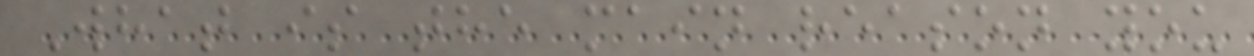What is the main reason you
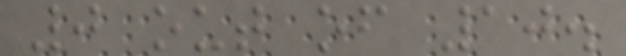0 out of 10.
